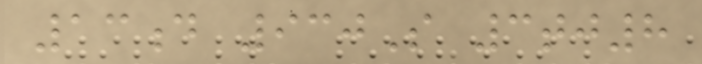13d 930S 3tj8
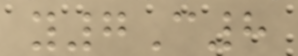y7C8
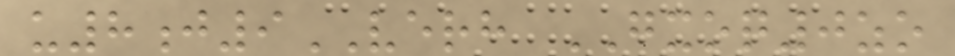u8j9VERH GXOQ0zo
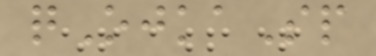qOjkaSp
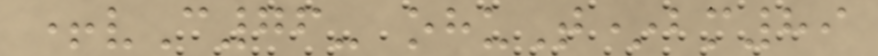+vC76- ohuT*bm89
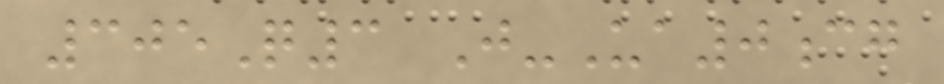305Q3 J-Ua0cg
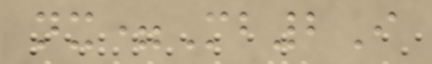nx=Mb2I
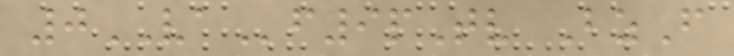0VAf9pTv BzF
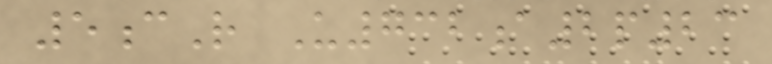5cR U732a2p23
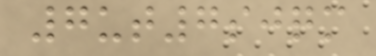7ut7sjqm
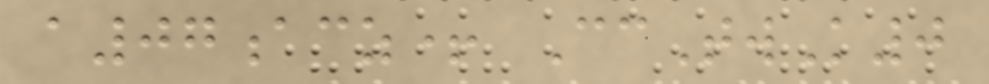a07acz+ CcTwK0
